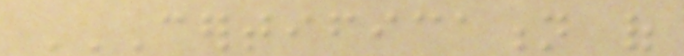CERTIFICATION OF
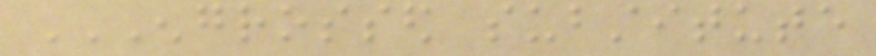ENGROSSED SUBSTITUTE
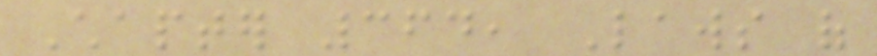Chapter 364, Laws of
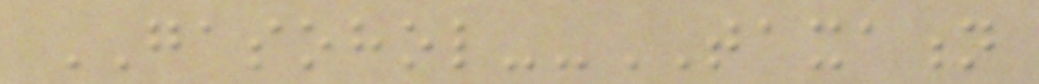GASOHOL--TAXATION
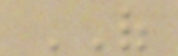OF
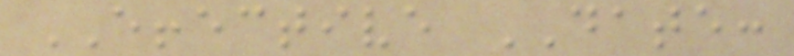EFFECTIVE DATE:
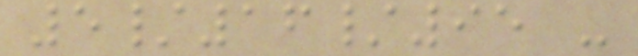5/16/95 -
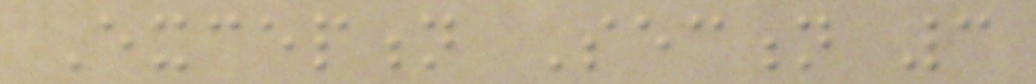Exception Section 3
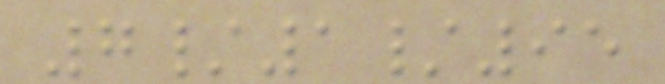7/1/95
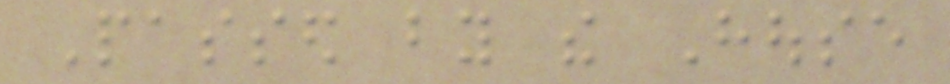Passed by the House
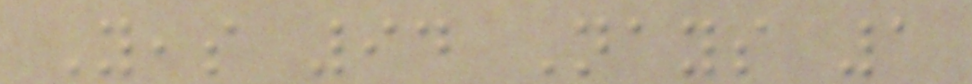Yeas 94 Nays 1
